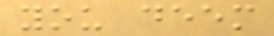you deem
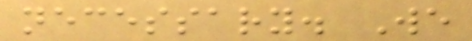necessary. We
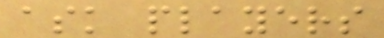ask players
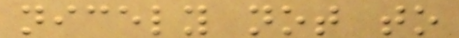nicely not to
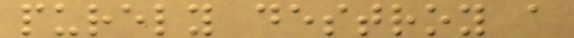purely destroy a
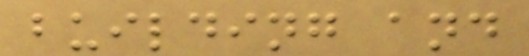building and
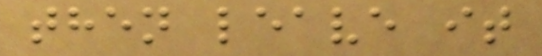then leave it
